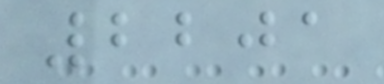2201
